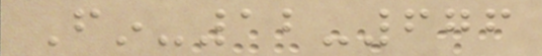Fin-12-676
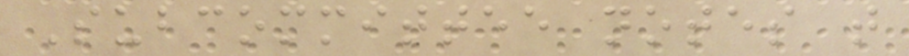Subcommittee notes that
